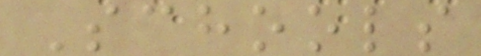Schools
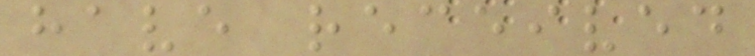have received
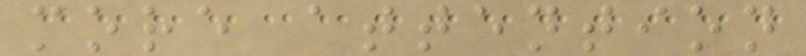more attention
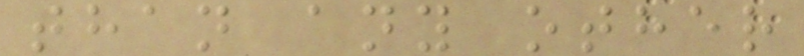than any other
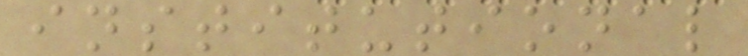institutional
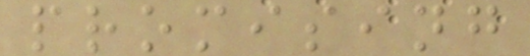promising
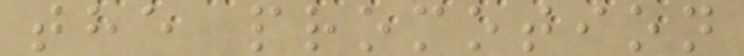the promotion
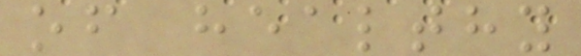of healthy
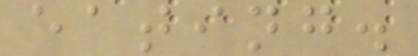eating.
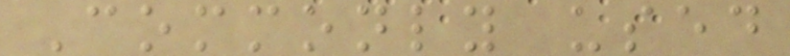Commonly used
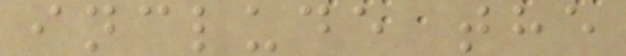include the
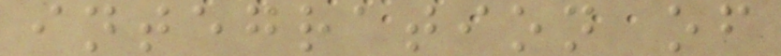integration of
